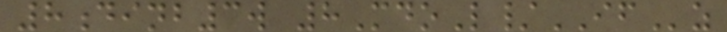8dinb3w 8MdoL/IFz
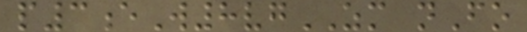p3eW8vgZM nFo
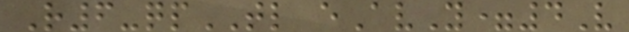R6-qpTL eAvY=4V
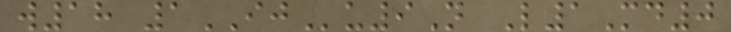w18 1IJu9N L1Md0
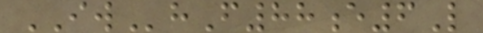IWhF88e6L
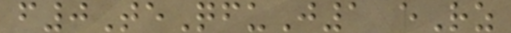f0TeQfuJ1 eRz
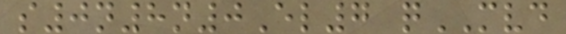s0n8n0El7 qMVD
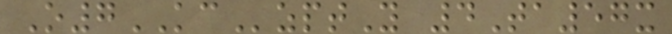O7KCzptY 4Ta57x
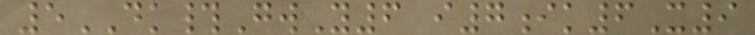5DK#GwY6 i7ik6X9
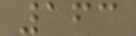163
